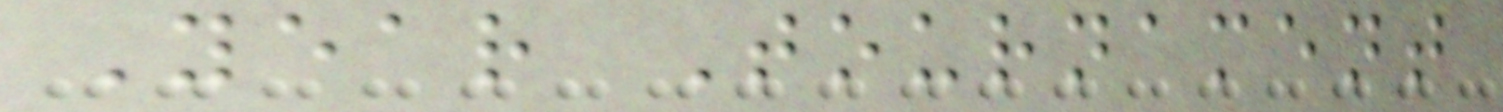Year Tournament
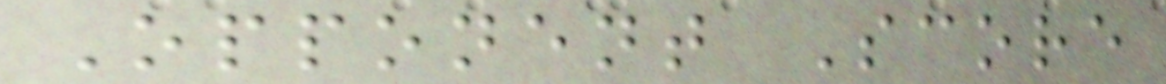Opponent Score
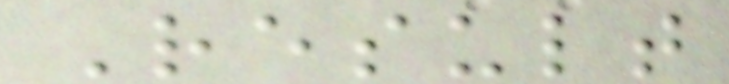Result
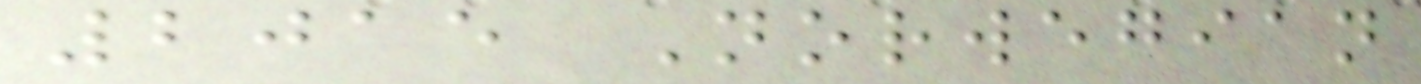2015 Norwegian
